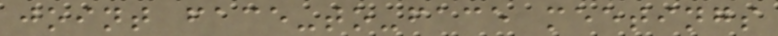joint face-to-face meetings
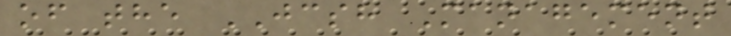of the JCSH Management
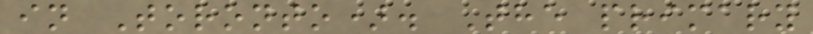in Toronto). The primary
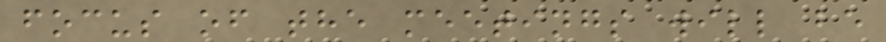focus of the meetings will be
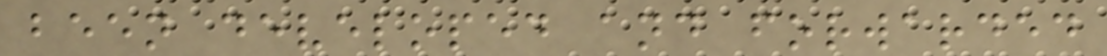been developed and forwarded
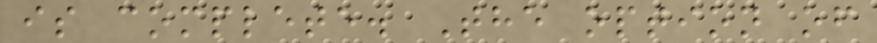is complete. The option of
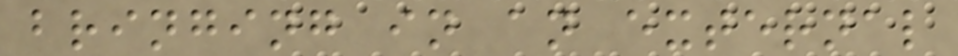bringing in an external
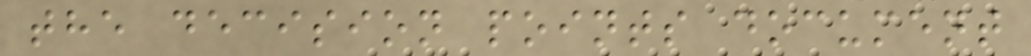the decision points document
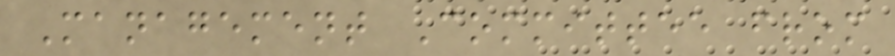Management Committee from
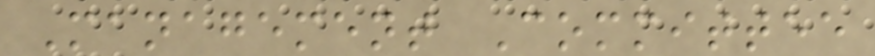Management Committee
